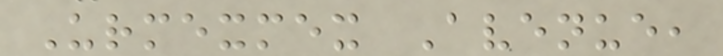Urmexmex Avenue,
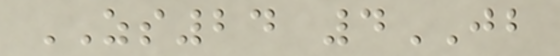ZS24 4JB
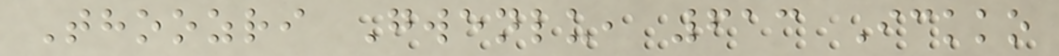Thoozri Gwenlu, 613 Ickko
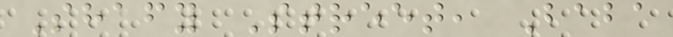Shafy Street, Baba
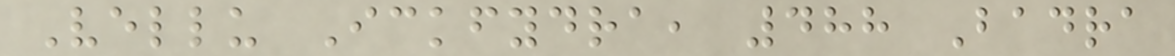Vellu Ickfydra, 488 Badra
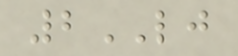2LJ
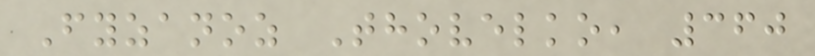Fyzanoz Thovelko, 360
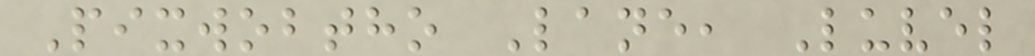Pixwobtho Lane, Luvel
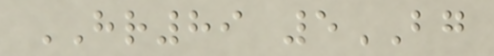HR89 5BG
